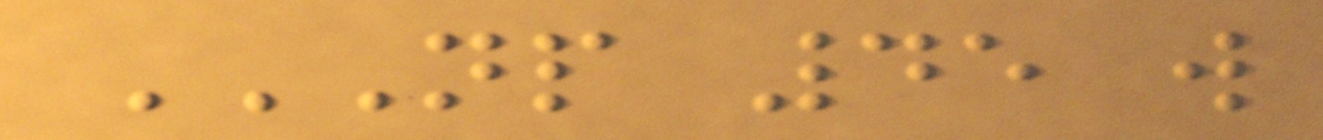NP 45 W
